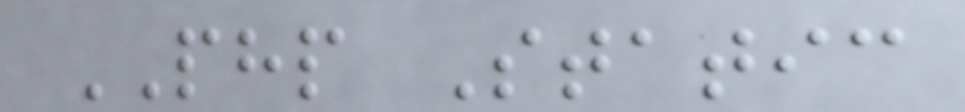PHP Static
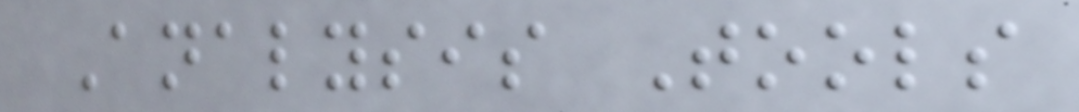Analysis Tools
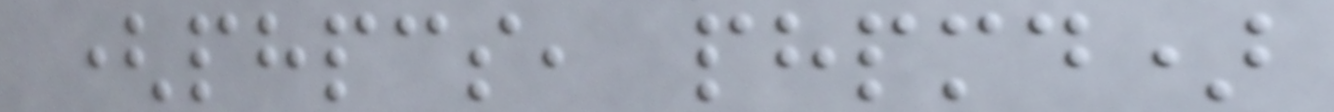(phpcs, phpmd)
